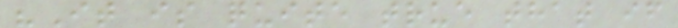"It is quite true that if
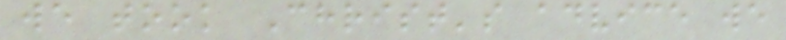we took Christ's advice we
